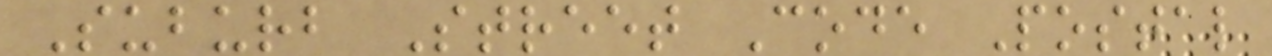Suburb Street Code Postal
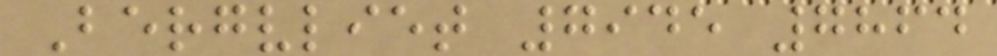Bergvliet 7945 7864
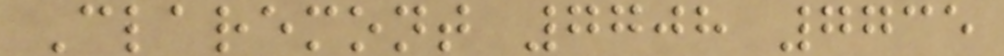Claremont 7708 7735
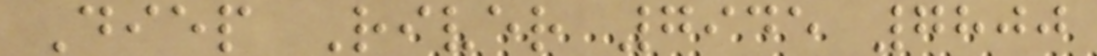Diep River 7945 7800
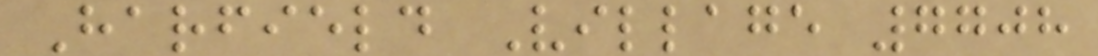Harfield Village 7708
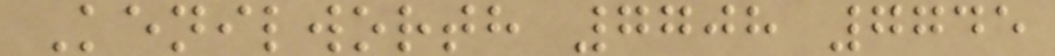Kenilworth 7708 7745
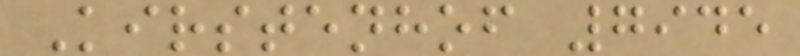Kirstenhof 7945
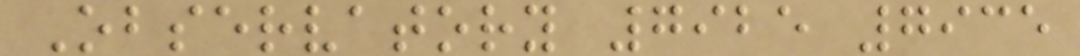Observatory 7925 7935
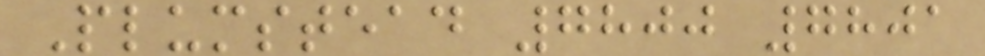Plumstead 7800 7801
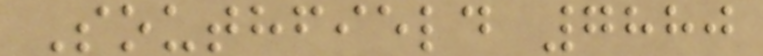Southfield 7880
